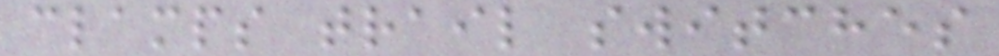clamps trail switches
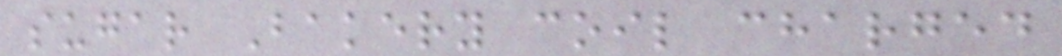sugar Bakery coil charged
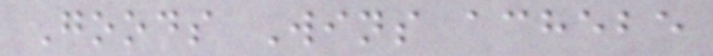Goods Wins achebe
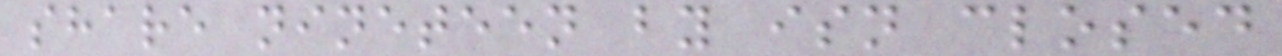share nineteen by isn closed
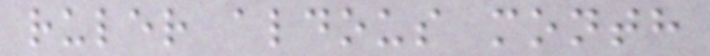ruler aldous month
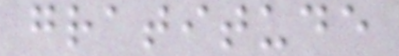gratitude
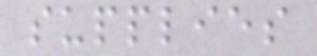supplies
